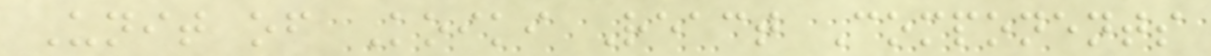Unit of Koiki React Components
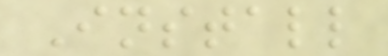Install
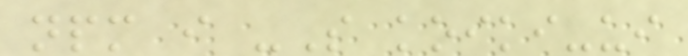npm i -S koiki-ui
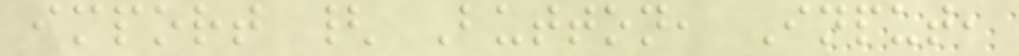import { Button, Input,
